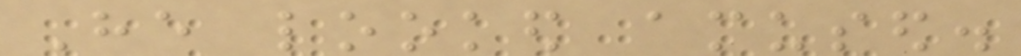He looked amused.
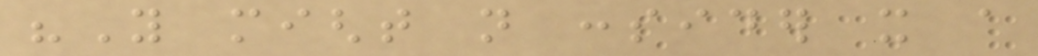"You might not consider it a
